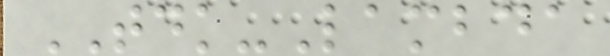TDK-Lambda
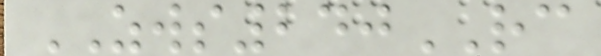ZWS240RC
